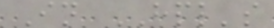In HPL's
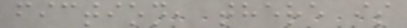fiction, there is
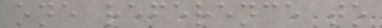one reference to
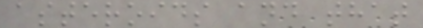asteroids and that
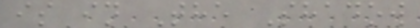is in The Shadow
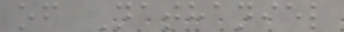of Nathaniel
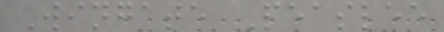Wingate Peaslee
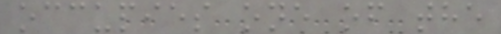occupies one of the
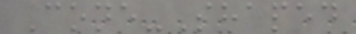Cone-Shaped
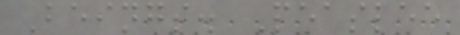Beings. Peaslee
